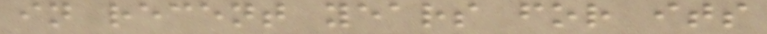in recent years for its
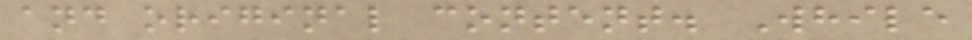and original content. While
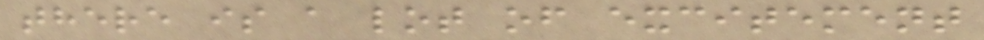there is a lot of excitement
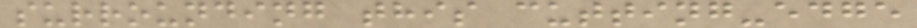surrounding this cutting-edge
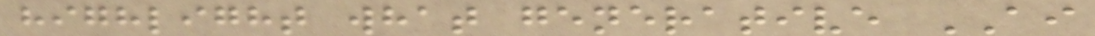highlight what generative AI
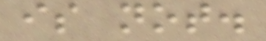is not.
